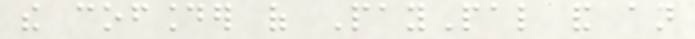the cofounder of PayPal and an
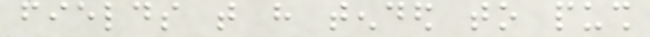fields that have tended to push
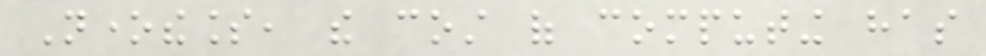Nonetheless, the cost of computing has
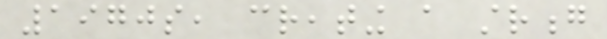1970s, creating a strong
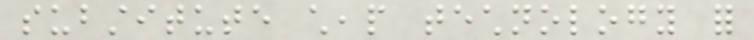substitute cheap technology for
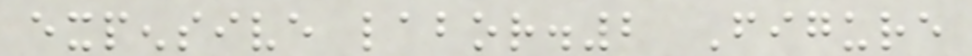expensive labor.2 Figure
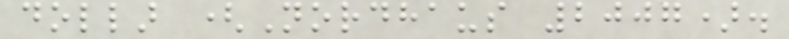dollar (Nordhaus 2007).
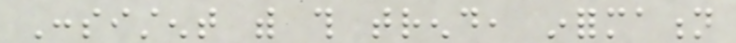Consistent with this trend, information
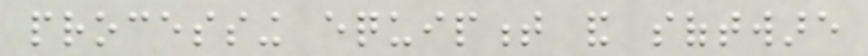processing equipment and software
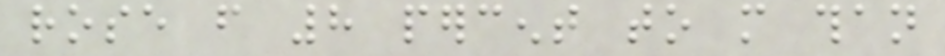rose from 8 percent to more than
